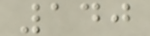140
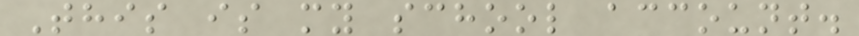This is my school account.
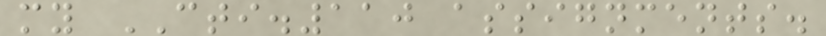my CTI.110 assignments.
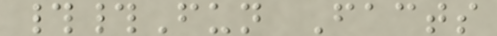##Fun Facts
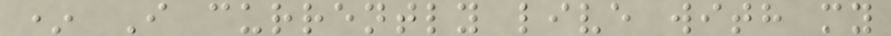* I currently live with my
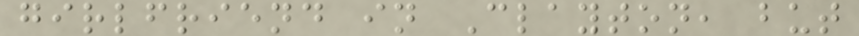girlfriend in Clayton, but
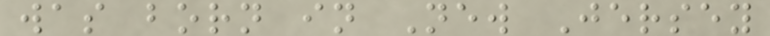was born in New Jersey
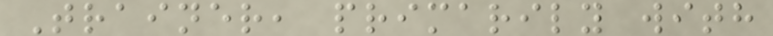Trainer, primarily with
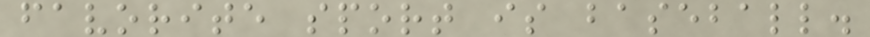favorite sport is baseball.
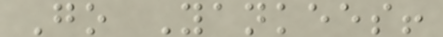Go Yankees!
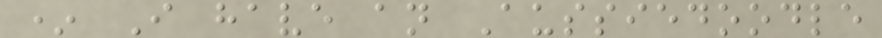* I have an Aussiedoodle
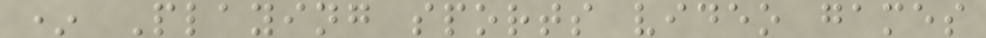* Playing sports video games
